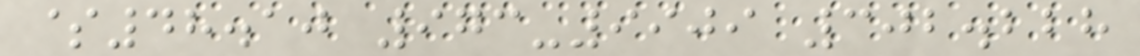$48.10 973-9909 302.228
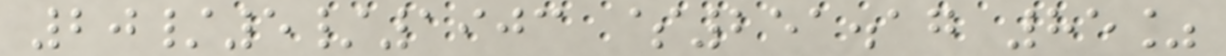20/5/1903 $251.17 85%
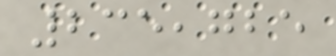235,725
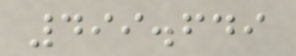499.649
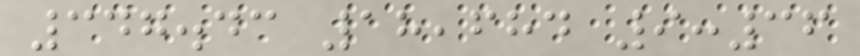347.43 18,684 9:36
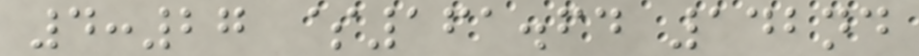4:27 $161.64 142nd
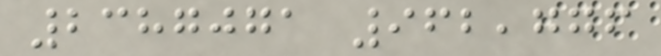2387071 962,776
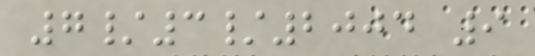7/3/2004 9
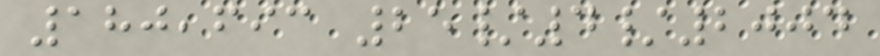180,693 25/4/2004
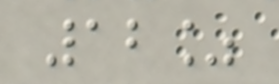12%
